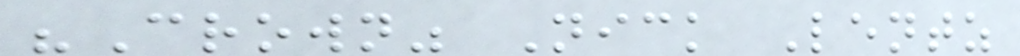"Crown" Nick Lentz
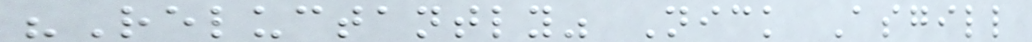"Reluctantly" Nick Asgill
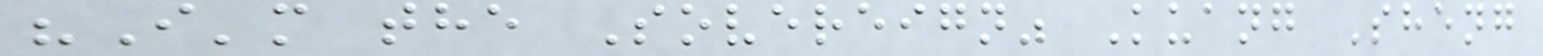"I'm the Sovereign" Kuang Sheng
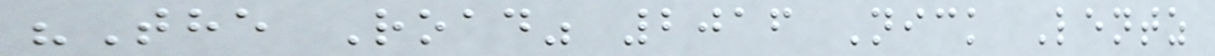"The Road" 2016 Nick Lentz
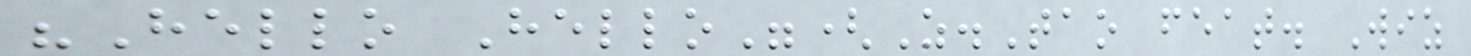"Hello Hello"(Z.Tao feat. Wiz
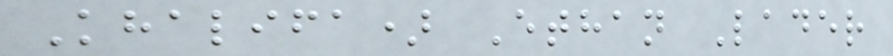Khalifa) Ethan Lader
